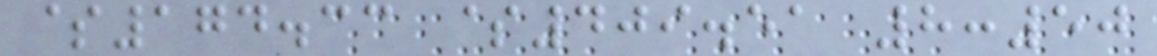$174.33 $409.51 8:50
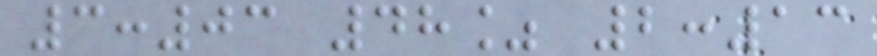3:03 48% 2:13
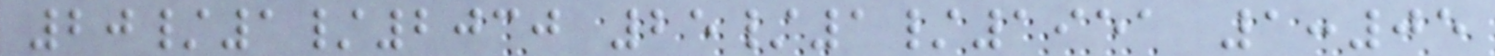20/1/2030 25/1/1951 1:05
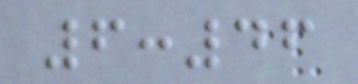6:46
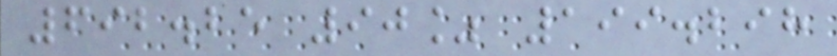692.25 90% 199.298
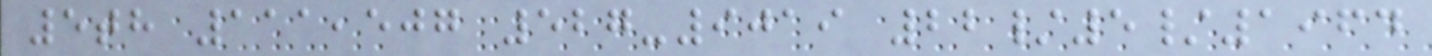5th 111,507 527-9019 22/5/1964
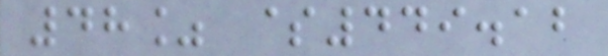48% $449.12
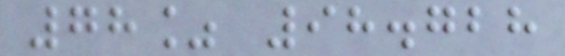78% 98.728
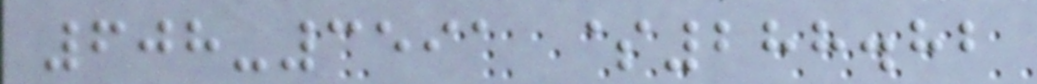608-3591 $288.82
